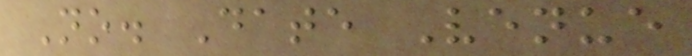No. Date Venue
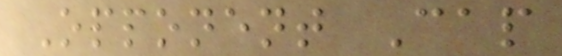Opponent Cap
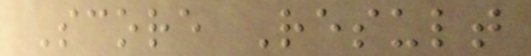Score Result
